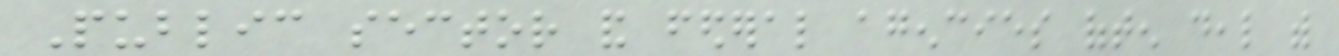Public sector and federal agencies often deal with
